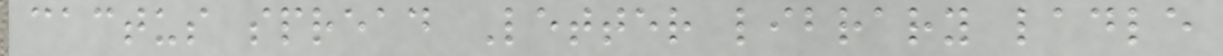cactus spread Letter library ladle
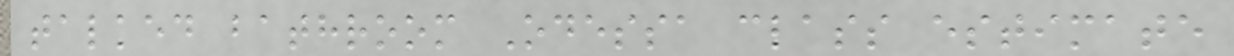talked bathroom Odessa class estimate
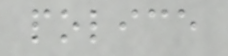police
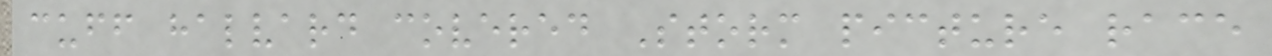cuff halvard covered Storm picture race
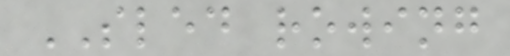SLED rowing
